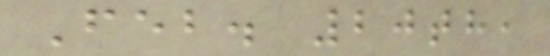Feb. 20th,
